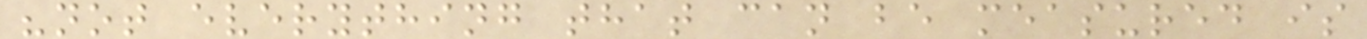"not everything that can be measured is
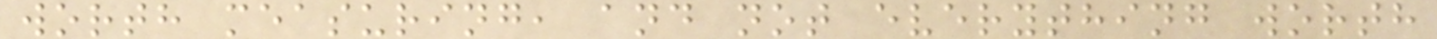worth measuring, and not everything worth
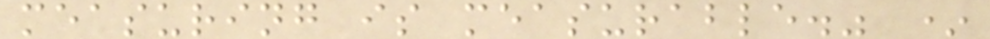measuring is measurable." *
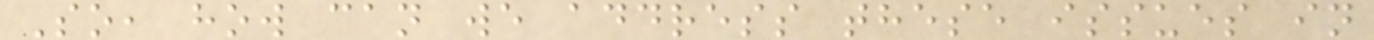So, how can we address these issues in
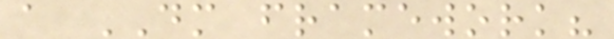a DM framework?
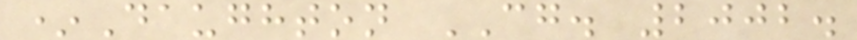*Daughton CG. 2002.
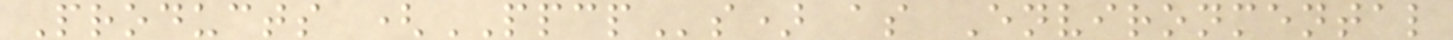Products (PPCPs) as Environmental
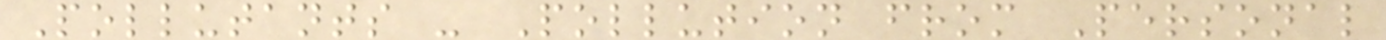Pollutants - Pollution from Personal
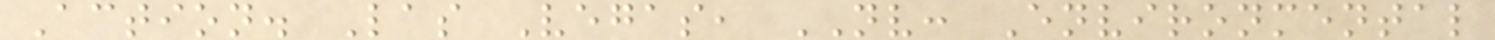Action. Las Vegas, NV: Environmental
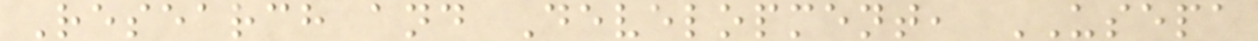Research and Development, USEPA
